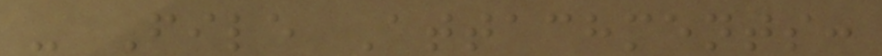- File Attachments:
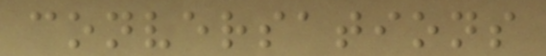conversations
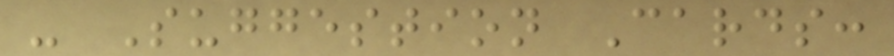- Suggestion Cards:
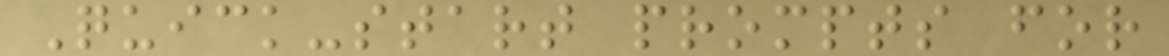Quick-start prompts for
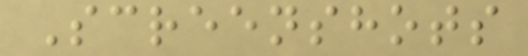Screenshots
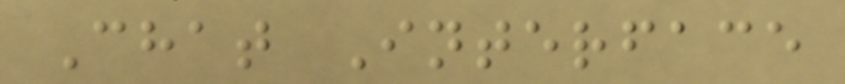Chat Interface
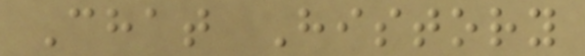Chat History
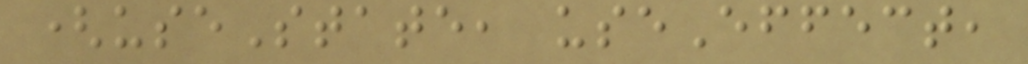(useState, useEffect,
